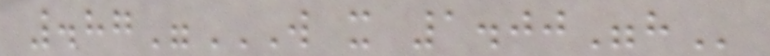.87"W X 1.00"H
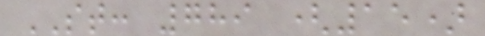ST: 789 (15)
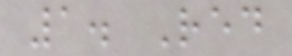1. Red
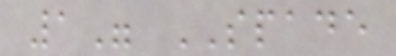1" SPADE
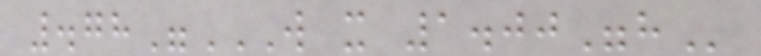.78"W X 1.00"H
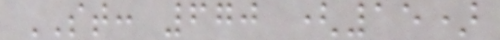ST: 670 (15)
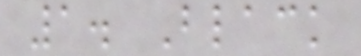1. Black
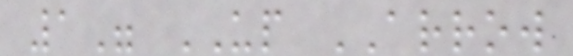1" UP ARROW
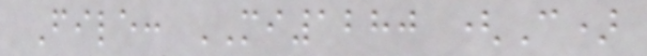File: MI1280 (C)
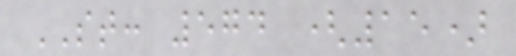ST: 574 (15)
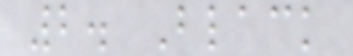2. Black
